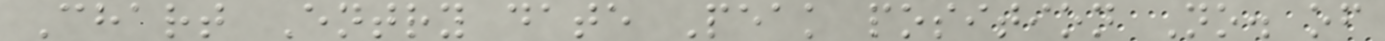Chart Entry date Peak position No. of
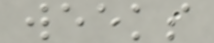weeks
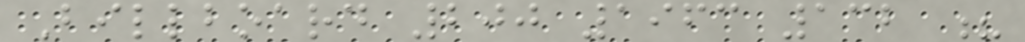Billboard 200 1963 132 ?
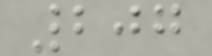207
